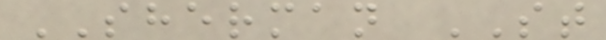SHERMAN ST
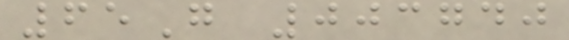65G 003740
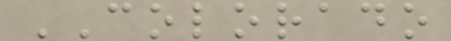COLORADO
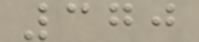370
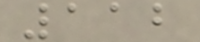112
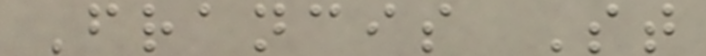Francis St
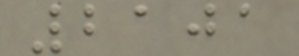2101
